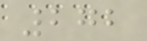272
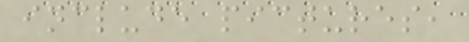include pictures,
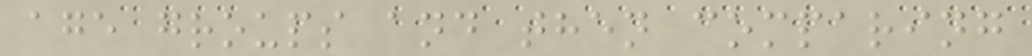age groups and then comparing
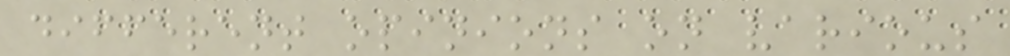different opinions on various
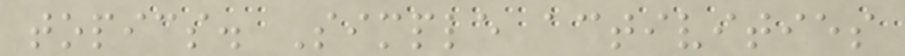topics. Simple activities
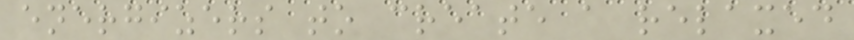energizers to create a relaxed
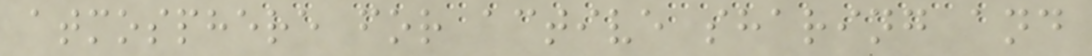atmosphere for active sharing and
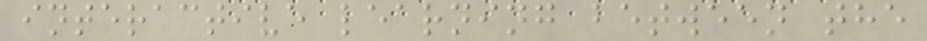interactive learning between the
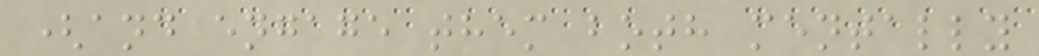(and engage them both mentally
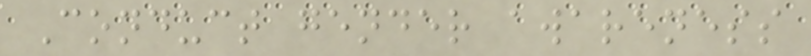Conduct gender awareness
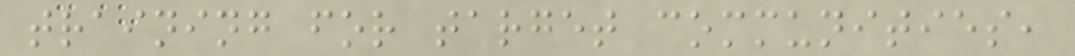training for target communities,
